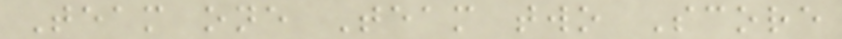Team one Team two Score
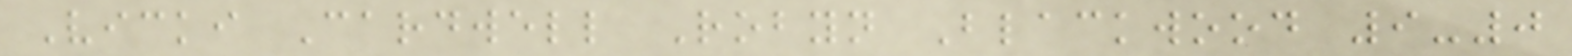Vicki Cardwell Robyn Blackwood 9-0
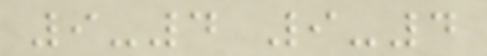9-4 9-4
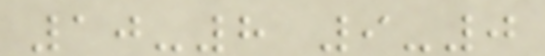10-8 9-0
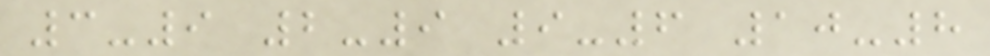3-9 2-9 9-6 10-8
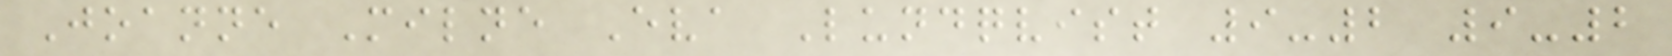Joanne Milne Eva Lundqvist 9-2 9-2
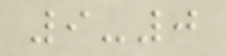9-0
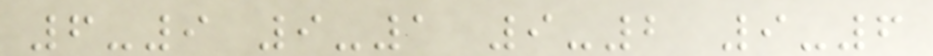6-9 9-1 9-2 9-6
